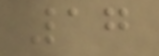17
